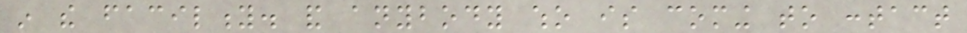in the facility. and anybody who is coming to contact
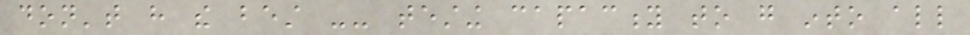don't have the best -- testing capacity to go into all
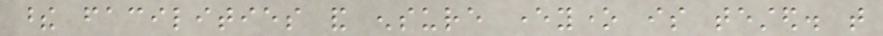these facilities and ensure everyone is tested. that
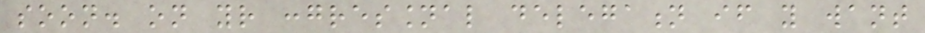soon. on your congressional delegation if you want
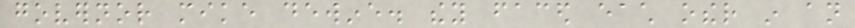governor mike dewine. they faced each other in an
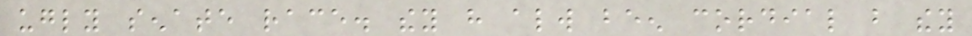ugly senate race. they have always been cordial but they
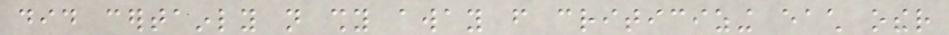did certainly not shy away from criticizing each other
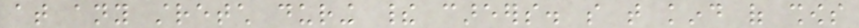at any stretch during their careers. so that kind of shows
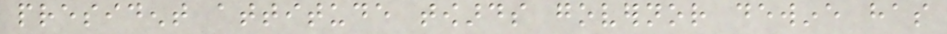president attitude towards governor dewine has
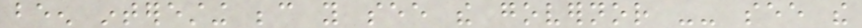been interesting because you see the governor -- see the
